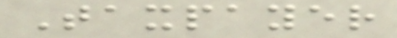Taxpayer
